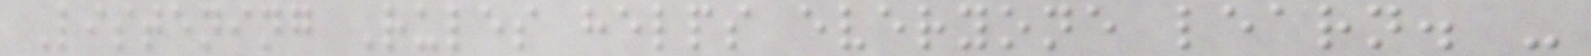Listening Rules helps everyone learn. -
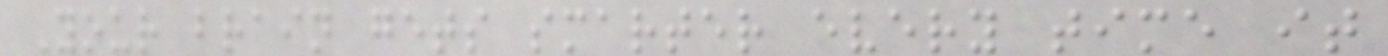Your brain gets smarter every time it
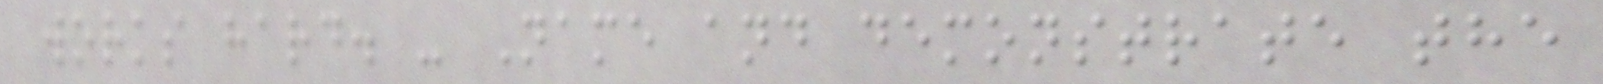works hard. - Name and demonstrate the
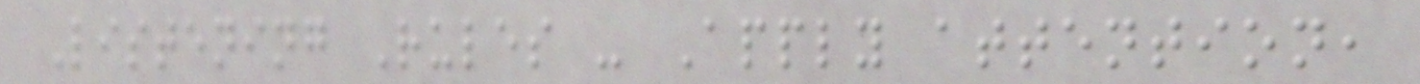Listening Rules - Apply attention,
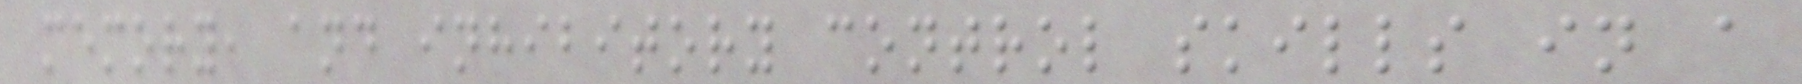memory, and inhibitory control skills in a
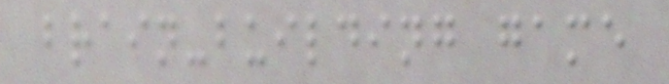brain-building game
